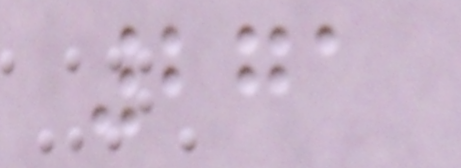271
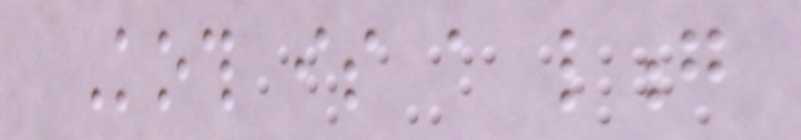Koth is a long
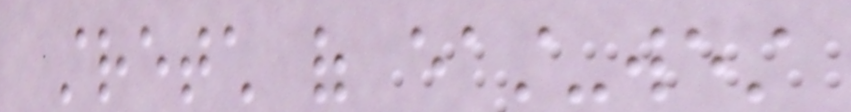stretch of east-west
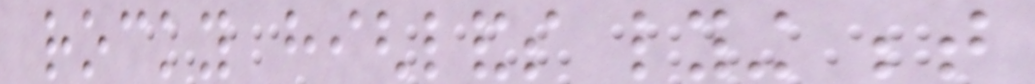rocky highlands lying between
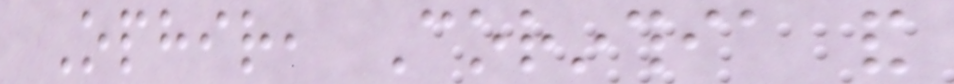Ophir, Corinthia and
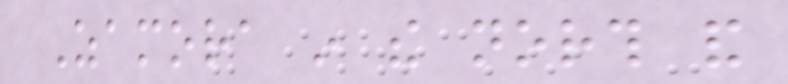Zamora in the north and
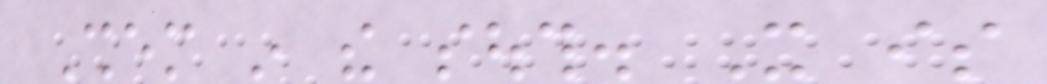Shem in the south. It is
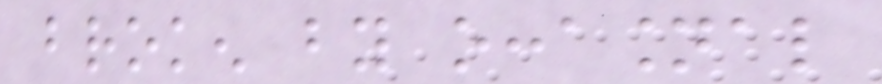broken by occasional
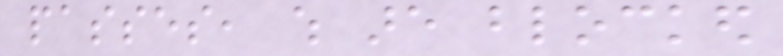passes, which are blocked
